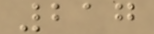217
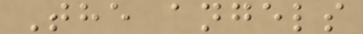The angels
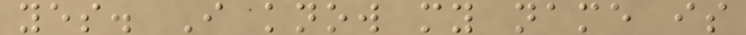yes. I know my name is
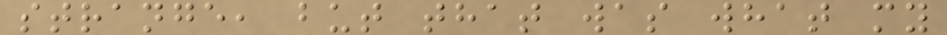strange, but that was what my
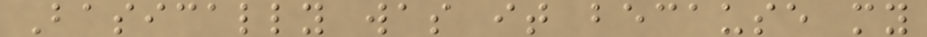Basically was it because my
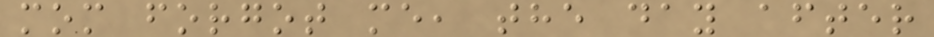mom forgot me, the day after
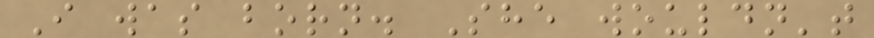I was born. She wouldn't
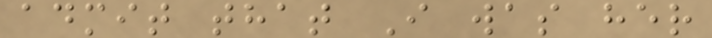admit that I was her
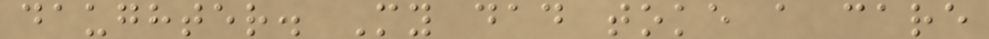daughter. My dad toke a care
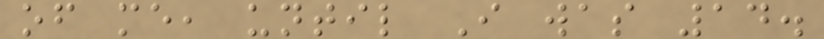of me, until I was 14.
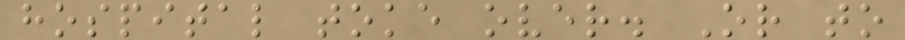hospital toke over. Or to
